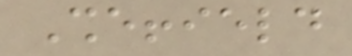Sheffield
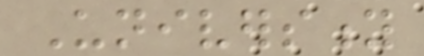University
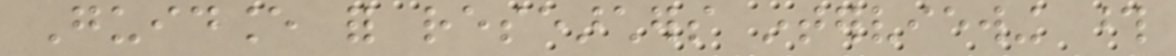Guidance for researchers interviewing those
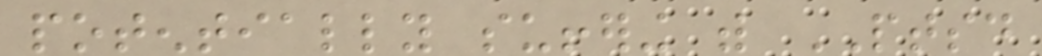potentially suffering with PTSD
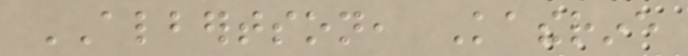ALBERTSON, Katherine
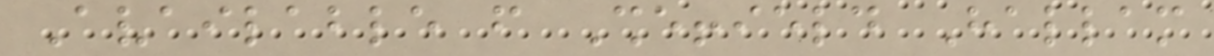Available from Sheffield Hallam
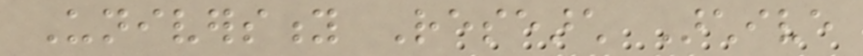University Research Archive
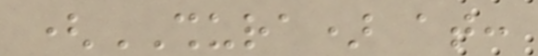(SHURA) at:
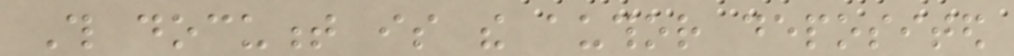This document is the author deposited
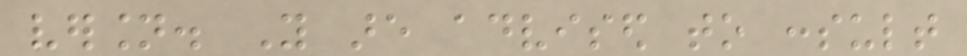version. You are advised to consult
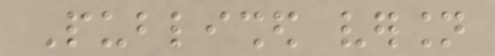Published version
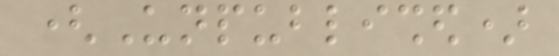(Unpublished)
